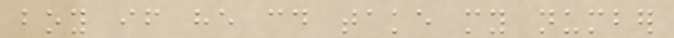boy if he could take my number
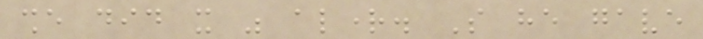she did it was alright. So he gave
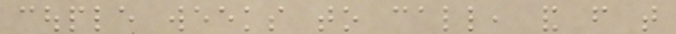couple weeks to call, and from that
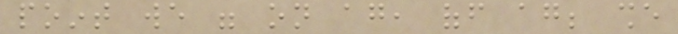point we were on again, off again; she
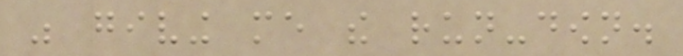was giving me the run-down.
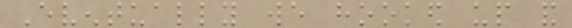Eventually we hooked up and
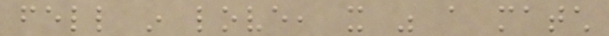fell in love, it was a match
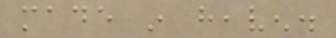made in heaven.
